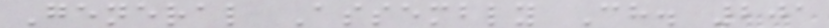General Assembly Ch. 201
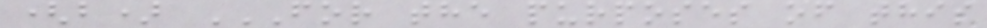(b) FOR THE PURPOSES OF THIS
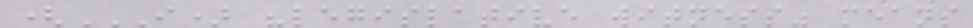(I) "LEGISLATIVE WITNESS" MEANS
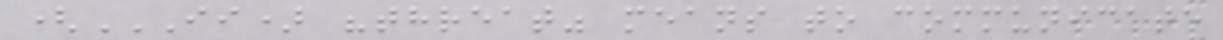(II) "THREAT" MEANS TO COMMUNICATE
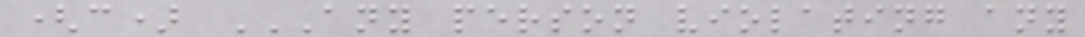(c) ANY PERSON VIOLATING ANY
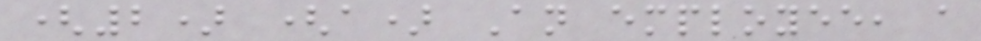(2) (a) An employee, a
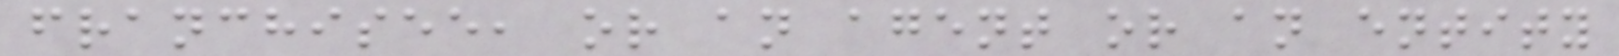franchisee, or an agent or an entity
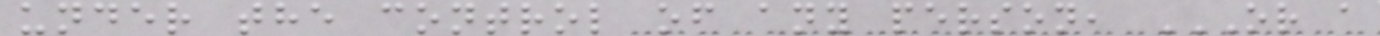under the control of any person, OR A
